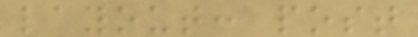layout: post
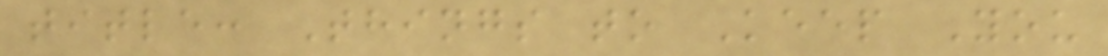title: Things to Keep You
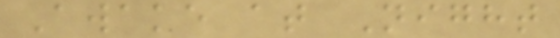Awake at Night
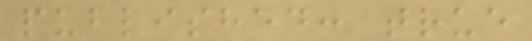published: true
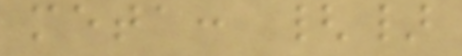meta: {}
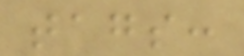tags:
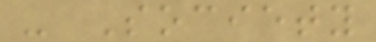- Society
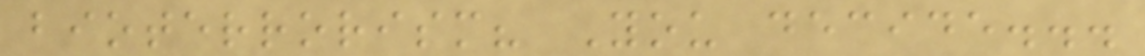bioterrorism? You decide...
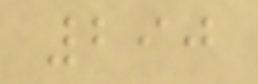290
